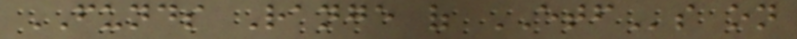FUNDS Range of ETFs on
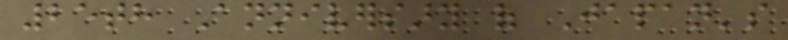25th Anniversary of Japan's
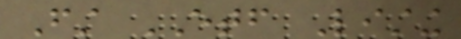First ETF Listing
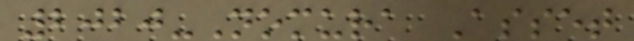2020-Nomura Asset
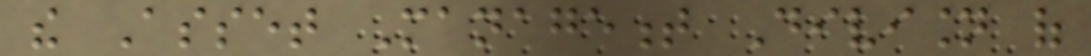the Asset Management Division of
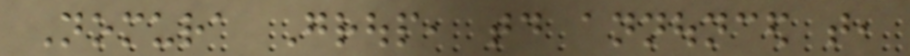Nomura Group, today announced that,
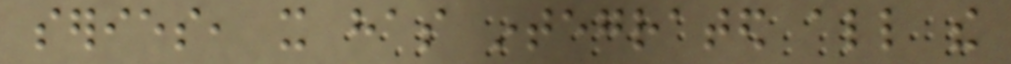series, it has integrated all the
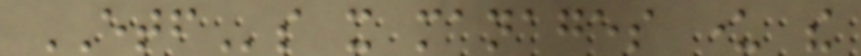ETFs it manages under the
